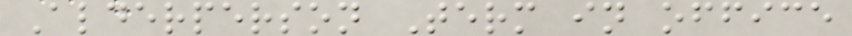Alderperson Term in office
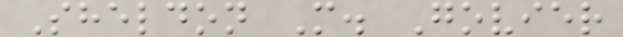Sheldon M. Govier
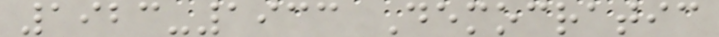1923-1933 Democratic
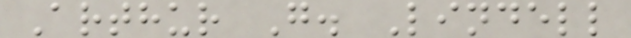Arthur G. Lindell
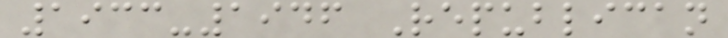1933-1946 Republican
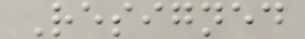Resigned
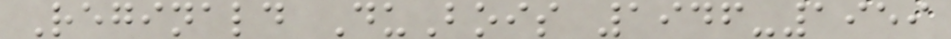Reginald DuBois 1946-1959
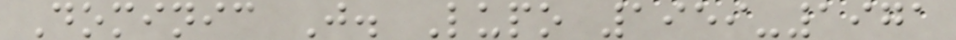Dominic J. Lupo 1959-1971
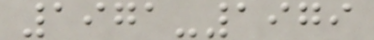1971-1979
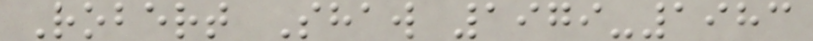Robert Shaw 1979-1983
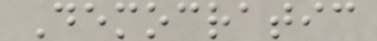Democratic
